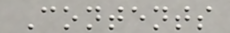Contents
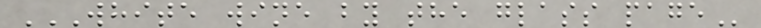WHITE WINE BY THE GLASS PAGE
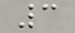3
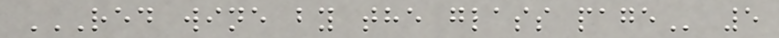RED WINE BY THE GLASS PAGE 5
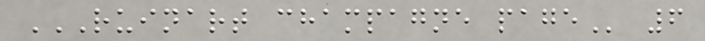RUINART CHAMPAGNE PAGE 6
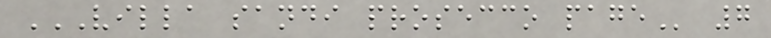VILLA SANDI PROSECCO PAGE 7
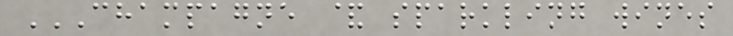CHAMPAGNE & SPARKLING WINES
